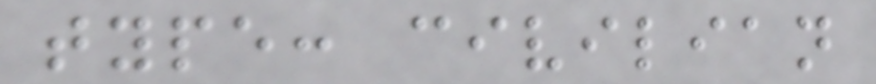type: civilian
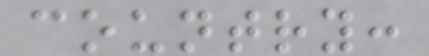country:
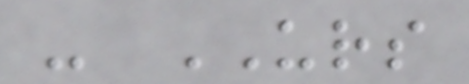- URS
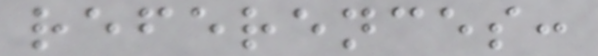references:
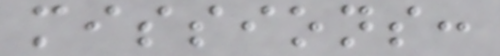missions:
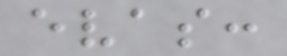evas:
